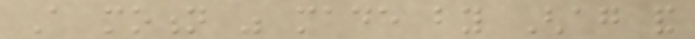A motion was made by Ghag and
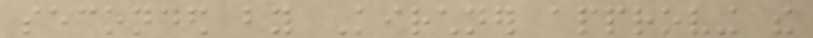seconded by Kirchner approving the
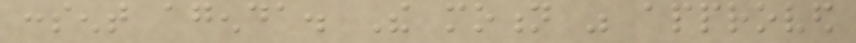consent agenda. The motion was approved
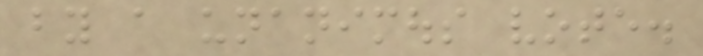by a unanimous vote.
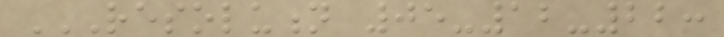RESOLUTION 05-12-22:
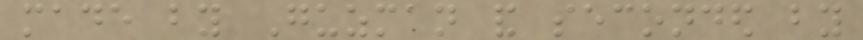made by Guzman and seconded by
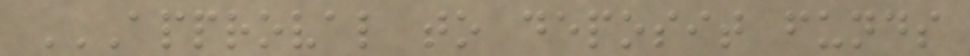APPROVAL TO DEPOSIT FUNDS
